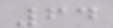64
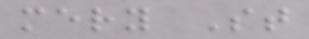mery St
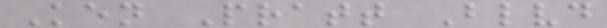Ken Pratt Blvd
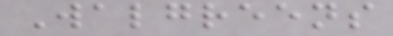Walgreens
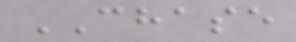CHASE
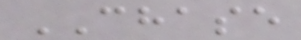CHASE
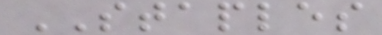STAPLES
